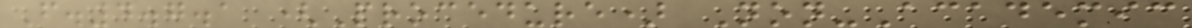F.4.7.1 (Procedure) Non-Academic
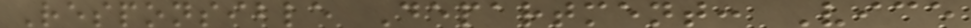Responsible Department: Vice
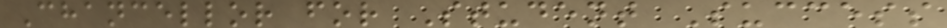Chancellor for Student Success
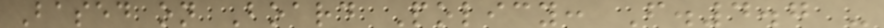Based on Board Policy: F.4.7 -
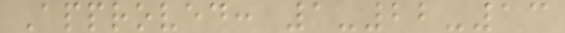Approved: 1-22-13
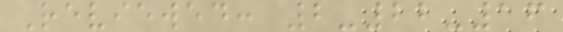Reviewed: 2-22-16
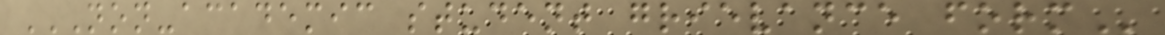NON-ACADEMIC STUDENT GRIEVANCE FORM
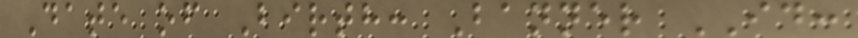Date of Birth: Banner ID:
